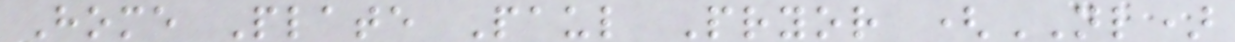Home Plate Paul Pryor (NL)
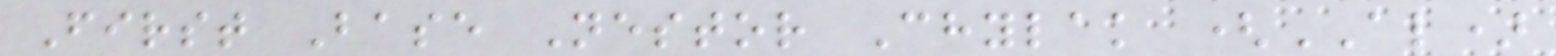First Base Nestor Chylak (AL)
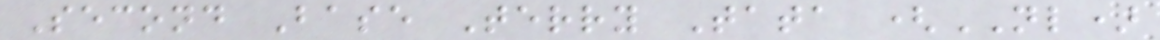Second Base Terry Tata (NL)
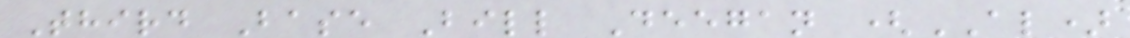Third Base Bill Deegan (AL)
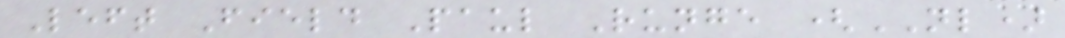Left Field Paul Runge (NL)
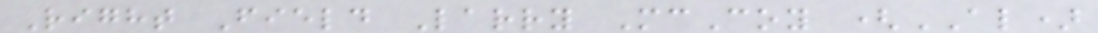Right Field Larry McCoy (AL)
